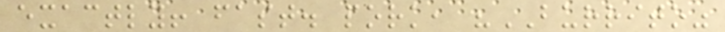exactly! fast. pork, "BURRITO"
